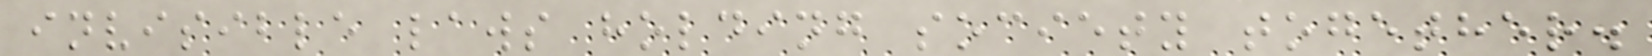invisible laws holding society together.
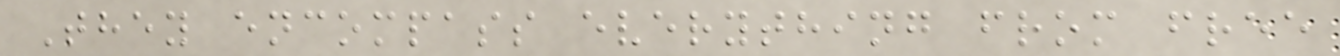They encompass everything from free
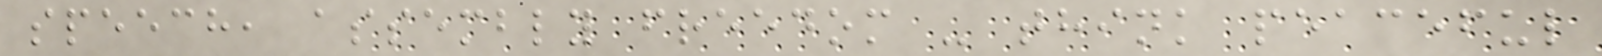speech, assembly freedom - think peaceful
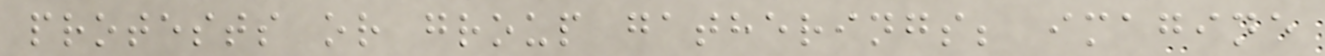protests or group gatherings; imagine
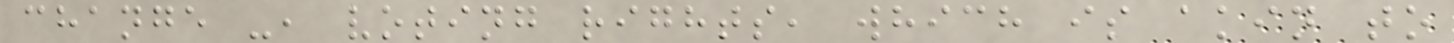change -, voting rights, which is akin to
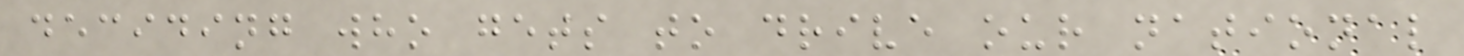deciding who gets to drive our national
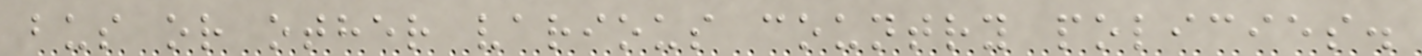bus or other various country policies.
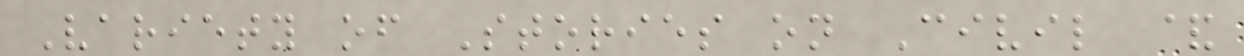Variety of Stories on Civil &
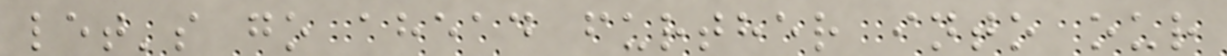let's go ahead further into our
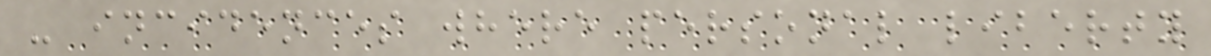- incidences where personal liberty
